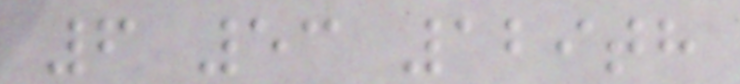6 53 129th
